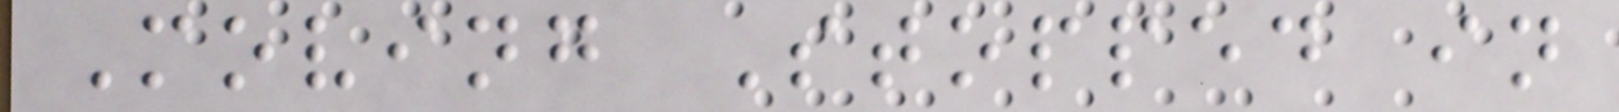Moving Stopped in
